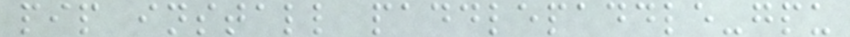pip install paddlepaddle-gpu
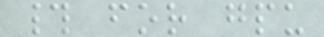# for gpu
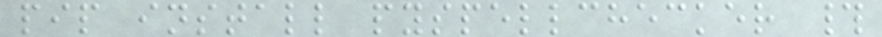pip install pyspellchecker #
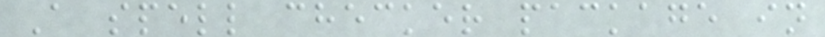A spell checker package in
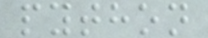python
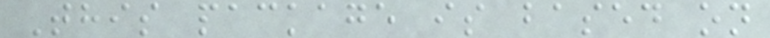This package is based on
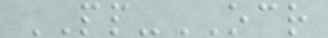PP-OCR
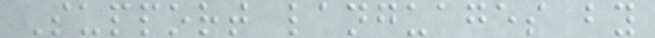Support languages by
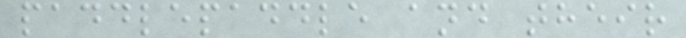paddlepaddle and their
